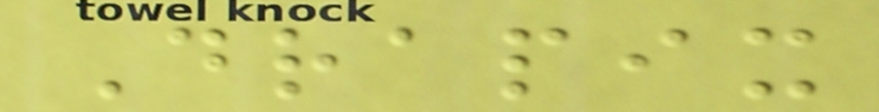Drapix
